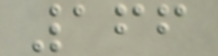166
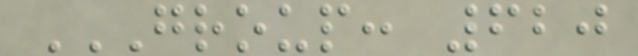GROUP: 620
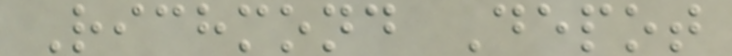Richmond Depot
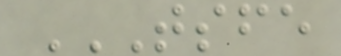TSFE
